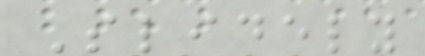Slidely
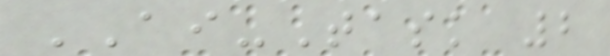AI-Task 2
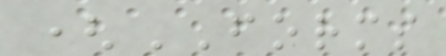(FORMS
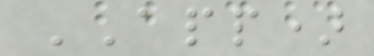APP)
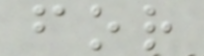for
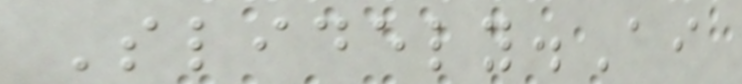Slidely.Ai
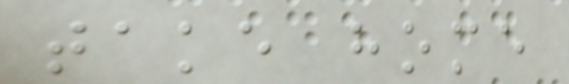take home
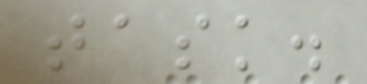task.
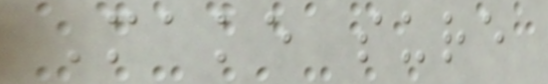Make sure
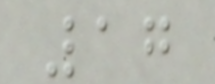17
